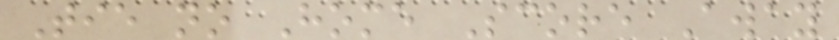Tie no Home Score Away
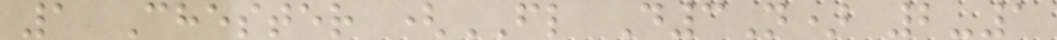1 Chester (FL D3N) 2-1
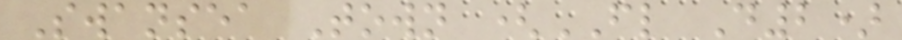Swansea Town (FL D2)
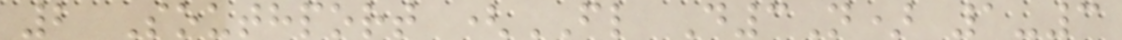2 Southport (FL D3N) 1-3
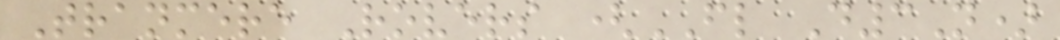Tranmere Rovers (FL D3N)
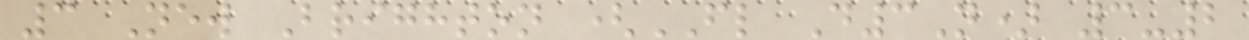3 New Brighton (FL D3N) 3-2
